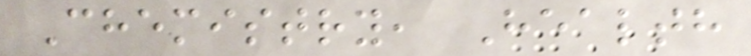Chemistry, Health
